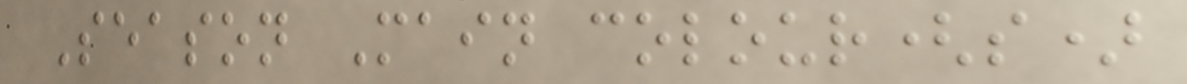Season Main colour(s)
